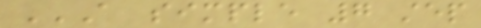A SIMPLE 7 STEP
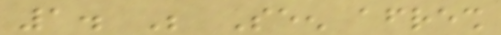1. Be Seen afresh
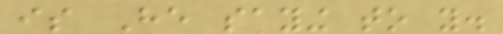is He saying to you.
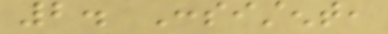2. Consistent,
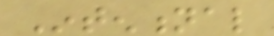Intentional
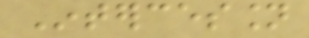Intercession
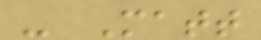- Matt
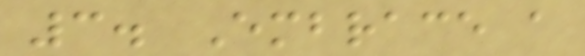3. Embrace a
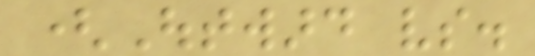(Outward vs.
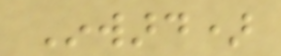Inward)
